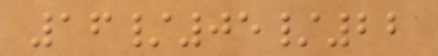16/05/22
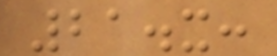21.x:
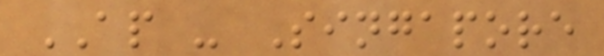AP - Singapore
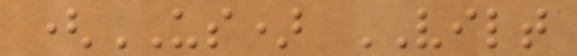(US) VILT
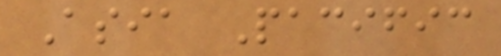Asia Pacific
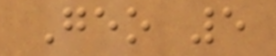Geo 5
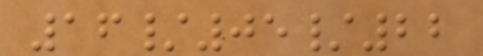16/05/22
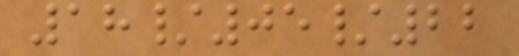18/05/22
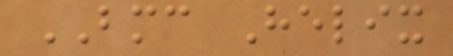BMC Helix
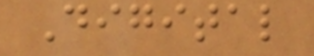Digital
